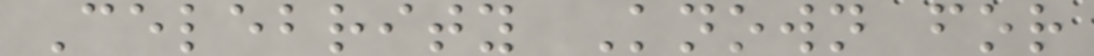Celebrity Known for
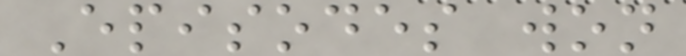Episodes won
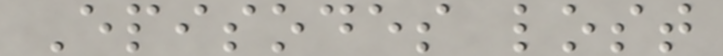Episodes lost
